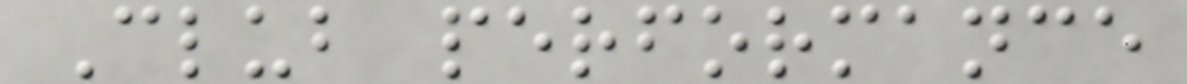Club performance
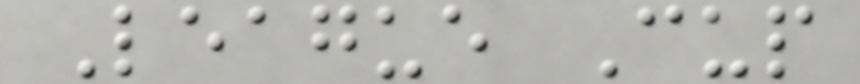League Cup
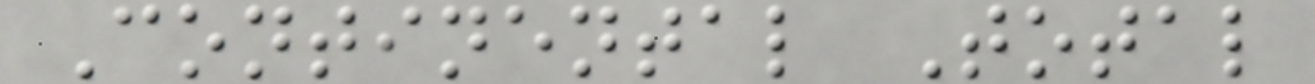Continental Total
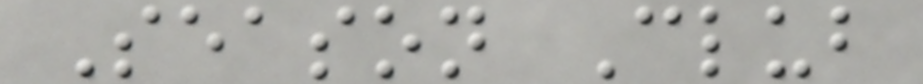Season Club
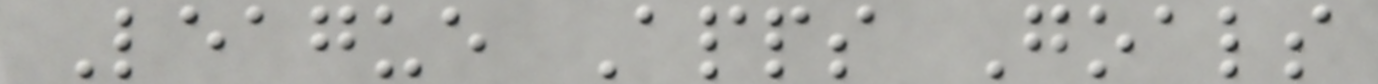League Apps Goals
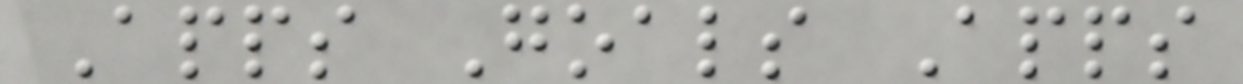Apps Goals Apps
